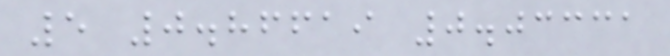5 0.86619 0.03331
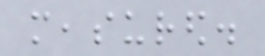measured.
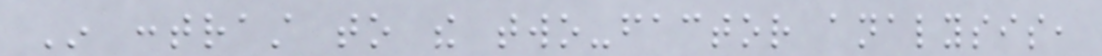In contrast to the two-factor analysis,
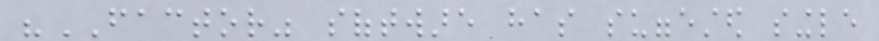"FACTOR" software has suggested single
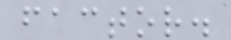factor.
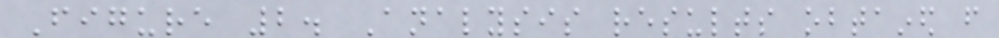Figure 2. Analysis results obtained from
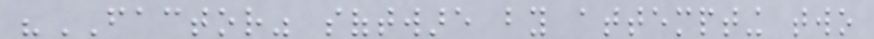"FACTOR" software by attempting two
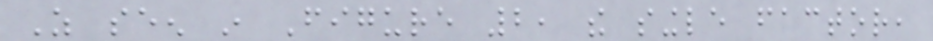As seen in Figure 2, the single factor,
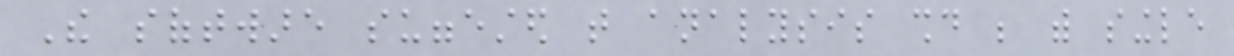The software suggested that analysis should be with single
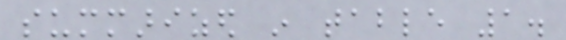summarized in table 1.
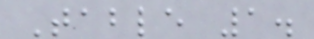Table 1.
